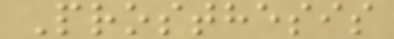Prosthesis
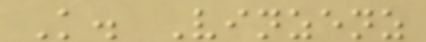K. Vinzenz
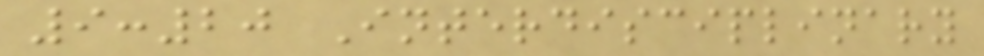9:20 Interdisciplinary
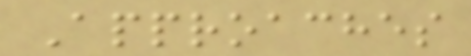Approaches
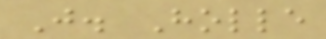J. Holle
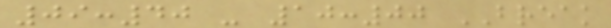09:40 - 10:00 BREAK
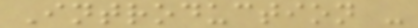Introduction -
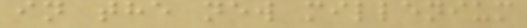in the new millenium
